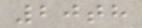20th
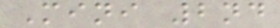Mini 2nd
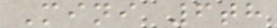Mini 6th
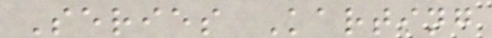Series Karting
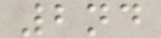2nd
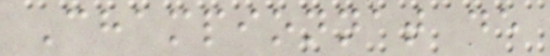Championnat de
